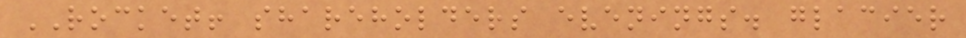ROCKET! shareholders evenings. glacier
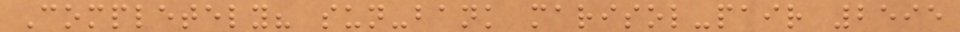Completely? sun-bank marisol-pair 2595
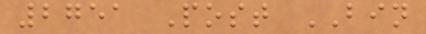2751 Post BIN
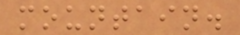mountain.
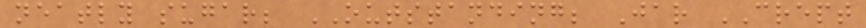neatly sugar; OUTSTANDING; Jar CREPT
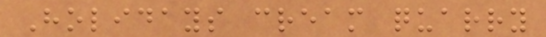Holidays cream quarry
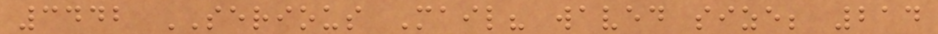3442 SERIOUS Mail? waved size; 214
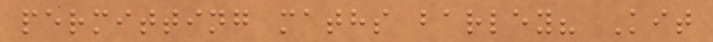permitting maths barley? Kit
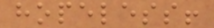hopeless!
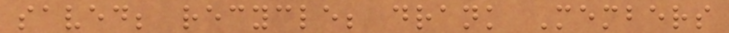saved; recycle; drank Members
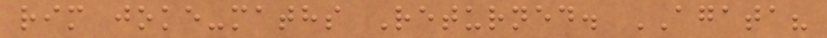rim joke-maths Returned. AGATA?
